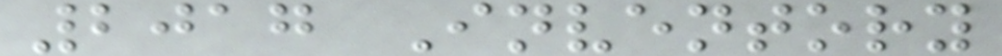2017 Inventory
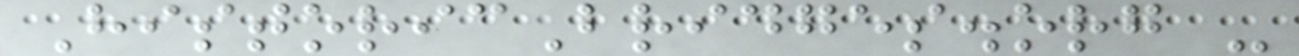HistoricBridges.org -
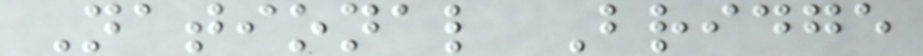National Bridge
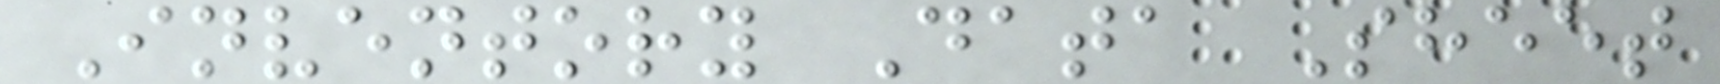Inventory Data Sheet
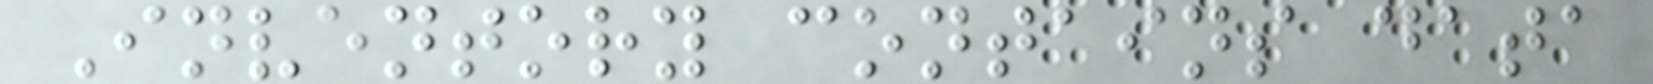Inventory contains data
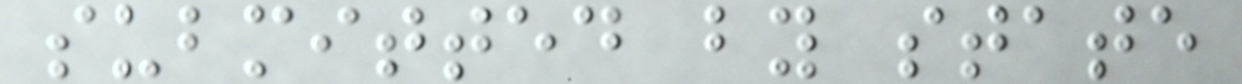submitted by state
